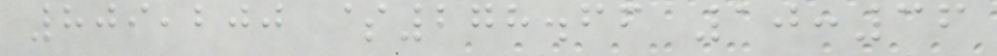809,200 $278.66 10:36
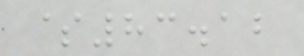$83.12
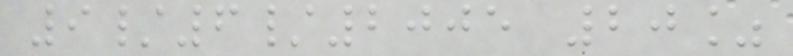9/6/2005 20%
